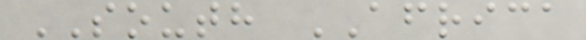SOUTH AFRICA
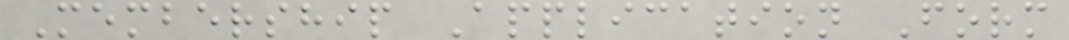Membership Application Form
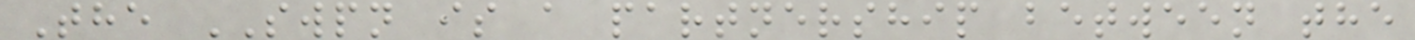The SWPN is a partnership between the
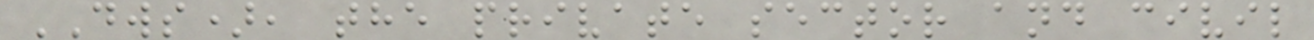DWS), the private sector and civil
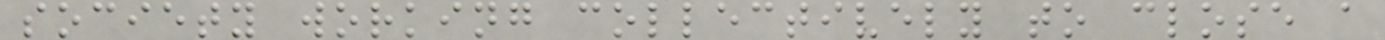society working collectively to close a
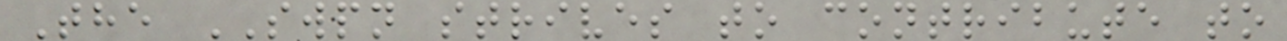The SWPN strives to contribute to
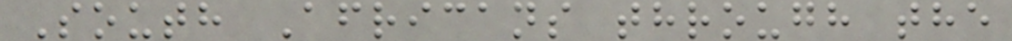South Africans through the
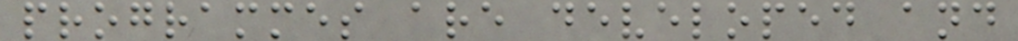programmes are developed and
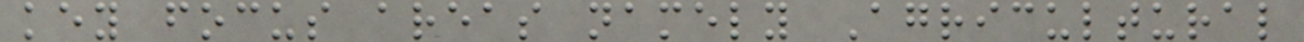key focus areas namely Agricultural
